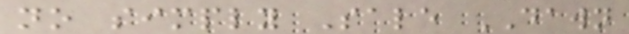no simply Sale DAWN
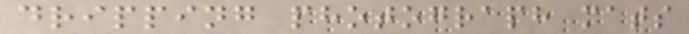dripping photograph mats
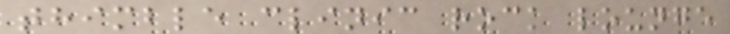thimble clinic rock lounge
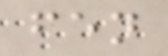fen
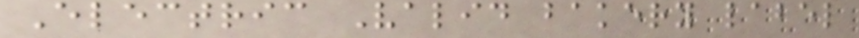Electric Valid bakery label
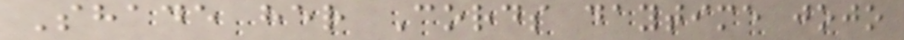Shade her Cords daytime jojo
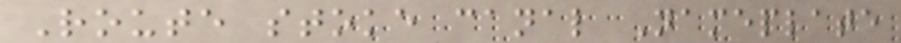Route stoke canal Nameplate
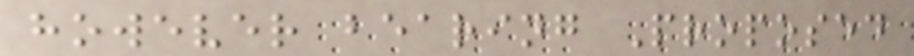however bearing Proposed
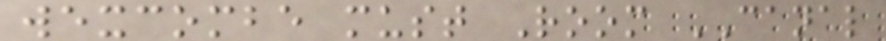wexcombe must Room CANAL
